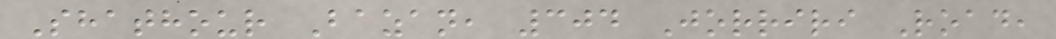Shathour Bazan, 304 Jorriri Road,
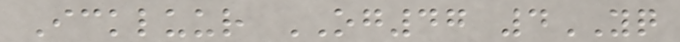Ickluur OG47 4YQ
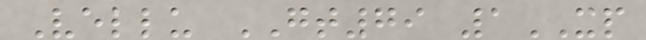Vellu GT79 1XP
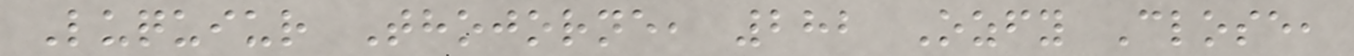Luquiur Thojorne, 282 Ozfy Close,
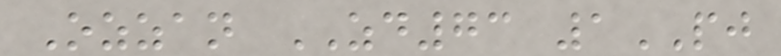Ozzan ZD73 1PJ
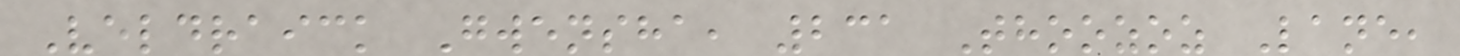Veldraick Gwensha, 231 Thoozoz Lane,
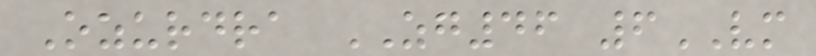Ozurdra ZG46 6VM
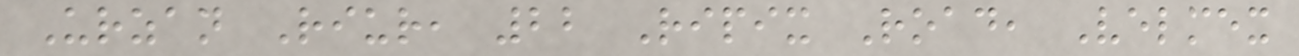Urzan Riur, 22 Ripix Road, Velmex
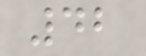42
